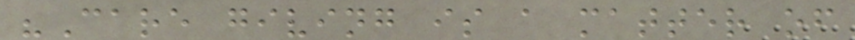"Care giving is a matter of
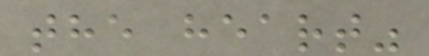the heart"
